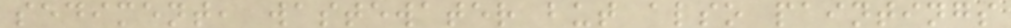sediment, wastewater but also paintings
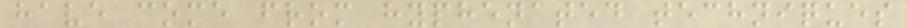have come from hyphenated techniques
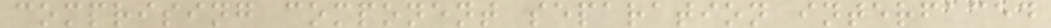comprising component separation interfaced
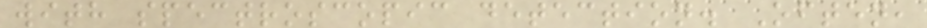with spectroscopic detection. Often,
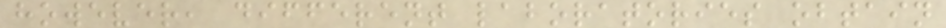however, different laboratories obtain
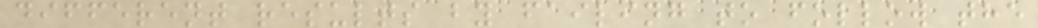different results by failing to follow the
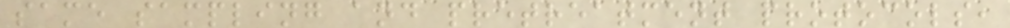same sampling and pretreatment protocols,
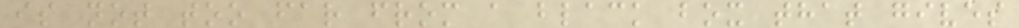is not too far from a black box that gives
